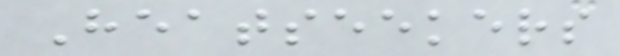Heatseekers
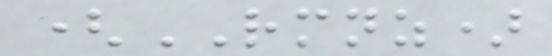(RMNZ)
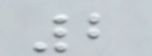2
